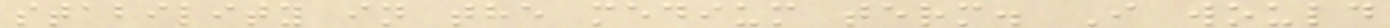stability in the medium term. I would
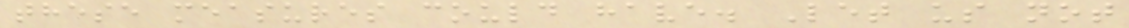these measures could have. Let us not
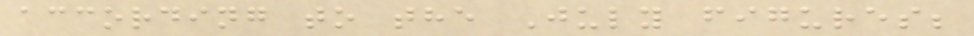according to the July figures;
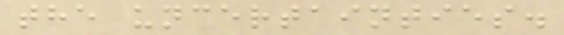the uncertainties.
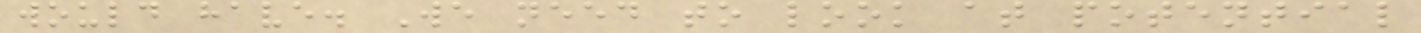would have. We need to look at potential
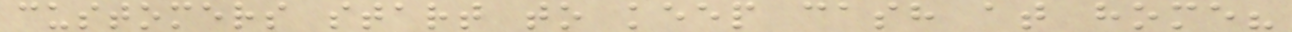customers start to keep cash at home?
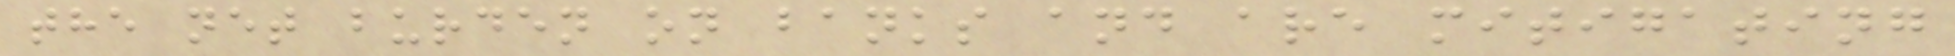the net burden on banks and are mitigating
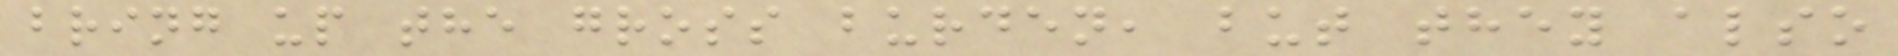bring up the gross burden, but they also
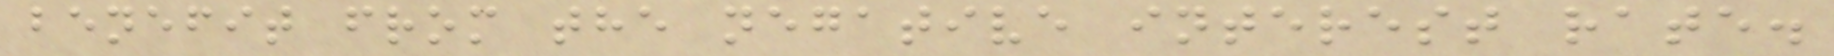benefit from the negative interest rate.
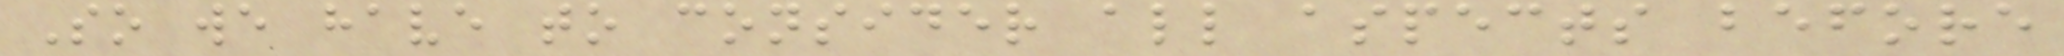So we have to consider all aspects before
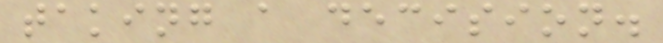taking a decision.
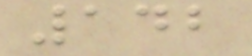142
